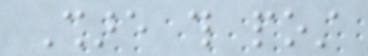Share this post
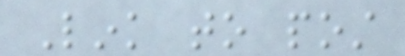Link to post
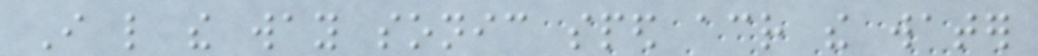I like the way sonic sped across the water
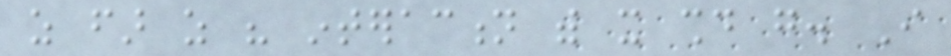as far as his interaction with it should go. I
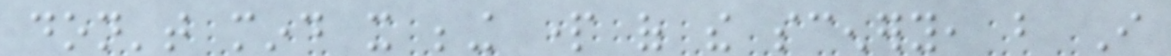don't mind it being part of the scenery, but I
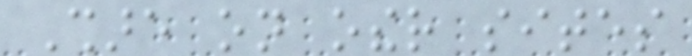Share on other sites
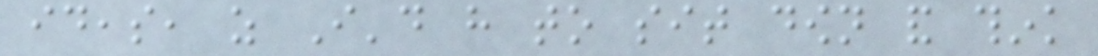ideas, as I'd have to sit down and think
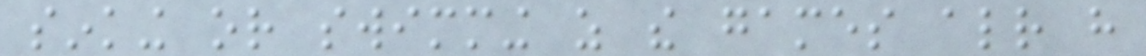sinking or swimming as the games already have
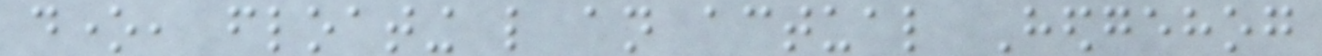done, floating like an actual Hedgehog
